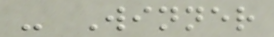- Winner
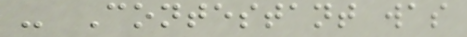- Contestant was
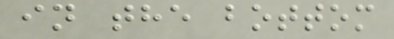in the bottom
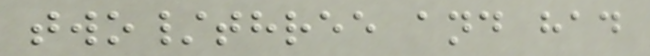two/three and had
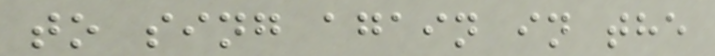to sing again in the
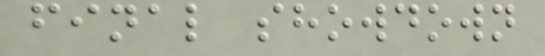final showdown
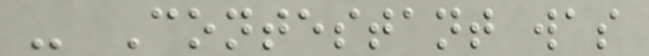- Contestant was
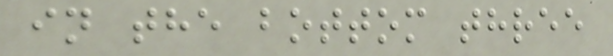in the bottom three
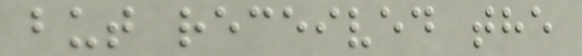but received the
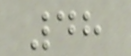48
